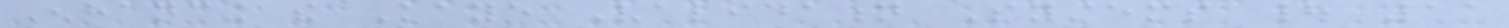Enhancing the Kaye Validation Systems | 11
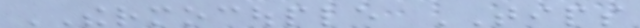THERMOCOUPLE TIPS
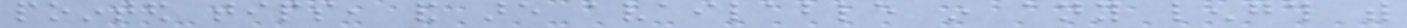pointed tips, and are available in any length with
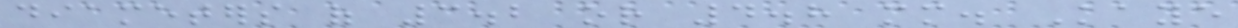diameters of 3.2 or 4.8 mm. Kaye
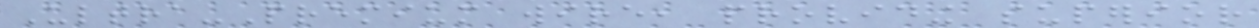Ultra-Premium wire, providing superior
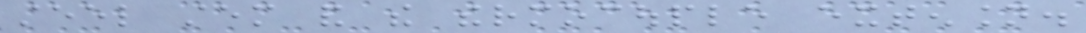steel stem and the thermocouple extension.
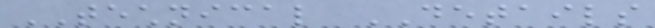TECHNICAL DETAILS
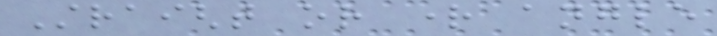Straight or right angle
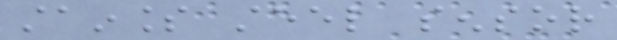stainless steel sensor
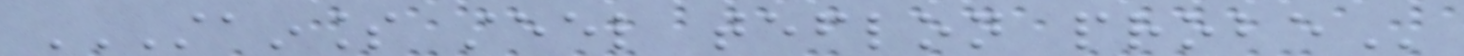STAINLESS STEEL TEFLON PROBE
